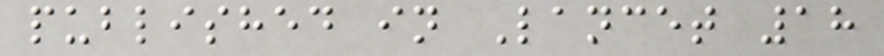published in Lancet 18
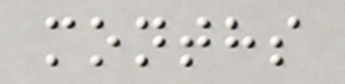months
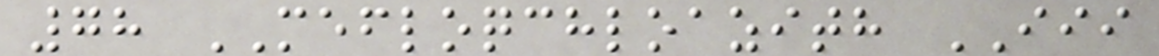78 MEFLOQCHLOAZITH III
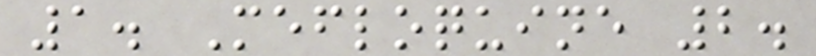1. Mefloquine 2.
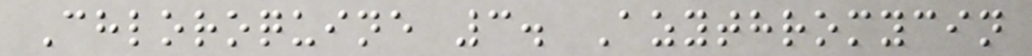Chloroquine 3. Azythromycin
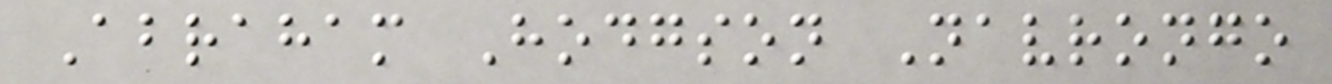Abraham Hodgson Navrongo
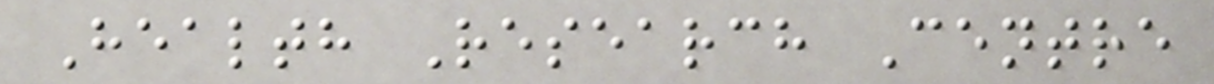Health Research Centre
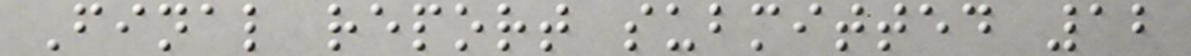Final report submitted 12
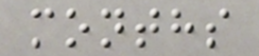months
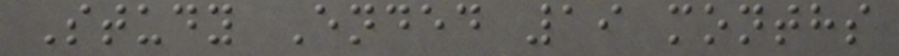Study Ended 19 months
